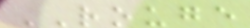ROUGE
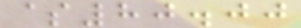$80.00
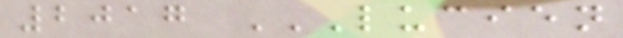2017 LUCIEN
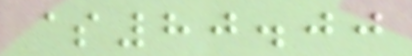$80.00
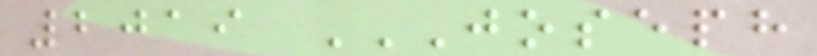2019 JOSEPH
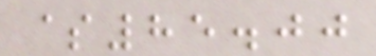$85.00
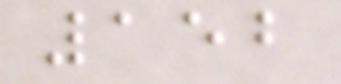152
